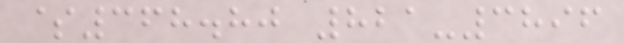$368.80 821-3896
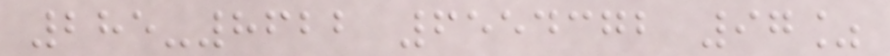285-8622 6554372 97%
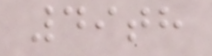49th
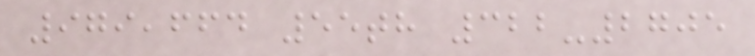979,664 55th 322-2705
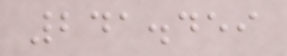241.459
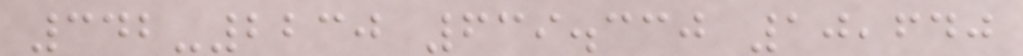342-2230 639.330 10,640
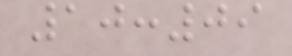10:09
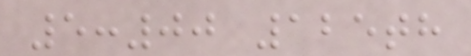5:00 125th
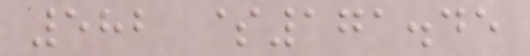582 $171.45
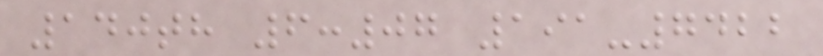140th 6:07 191-7422
